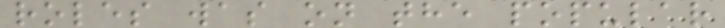roles was on the popular
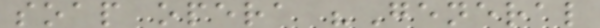soap opera "General
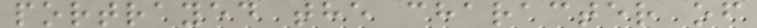portrayed the character of
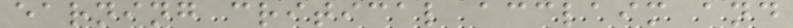earning critical acclaim and
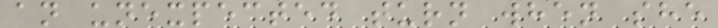an unexpected turn when she
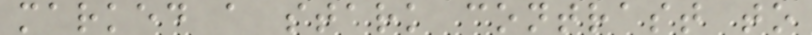marked a stark contrast to
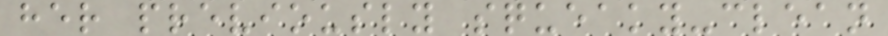her previously squeaky-clean
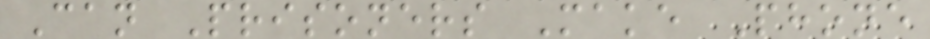Can Prisoners Make Phone
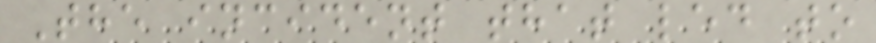The incident that led to
